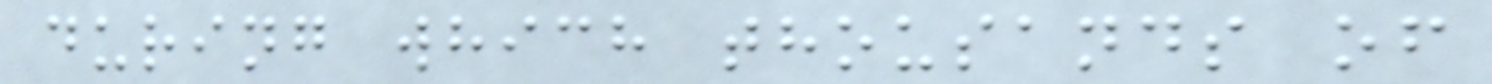during which thousands of
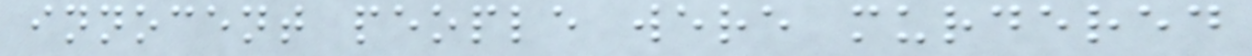innocent people were murdered
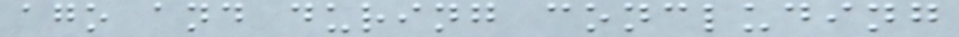ago and during concluding
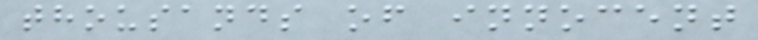thousands of innocent
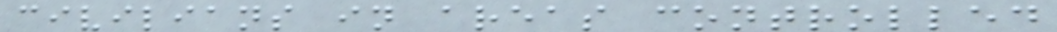civilians in areas controlled
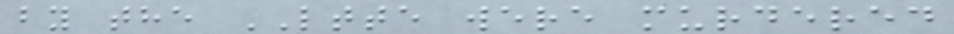by the LTTE were murdered
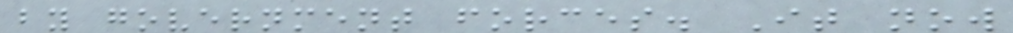by government forces. It now
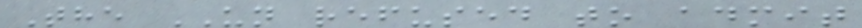The UN refused to admit
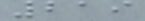219
